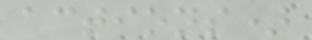actions)
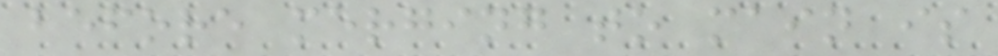before merging to main is
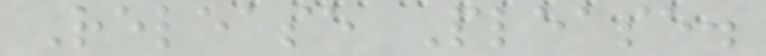Release Please.
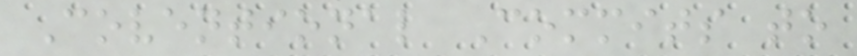Coventional Commits to
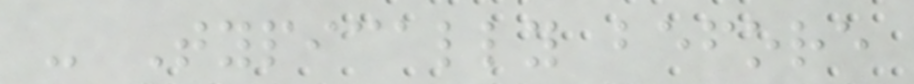- Typically before
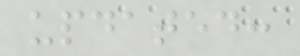updated:
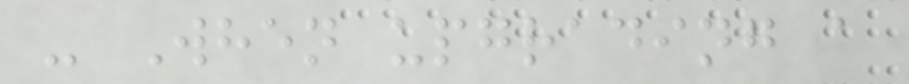- When upgrading a
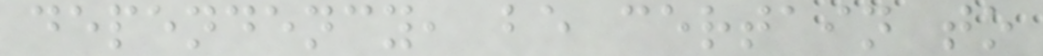dependency, be certain to
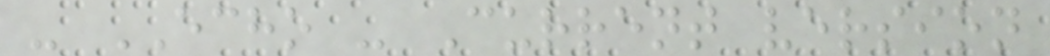- ECHO - Current version
